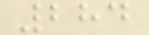284
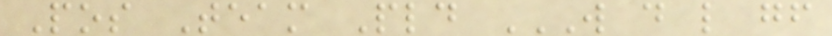Pos Team Pld W D L GF
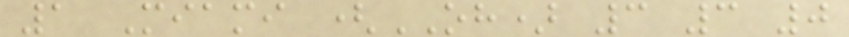1 Miami (OH) 3 3 0
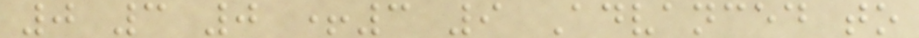0 3 0 +3 9 Advanced to
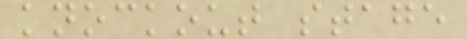knockout stage
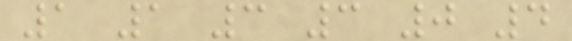1 1 3 3 0 4
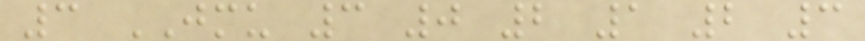3 JMU 3 0 2 1 2 3
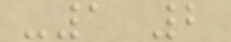-1 2
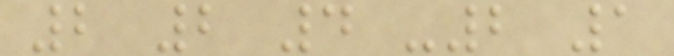2 2 4 -2 1
